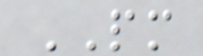PM
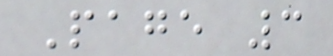Page 3
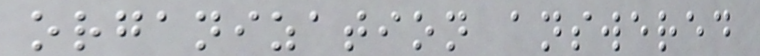organization answered
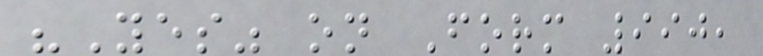"Yes" on Form 990,
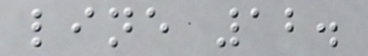line 12.
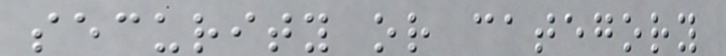security or category
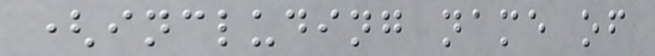(including name of
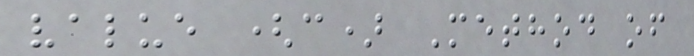value (c) Method of
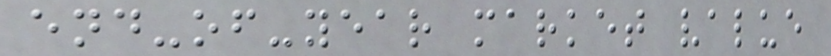end-of-year market value
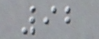92
